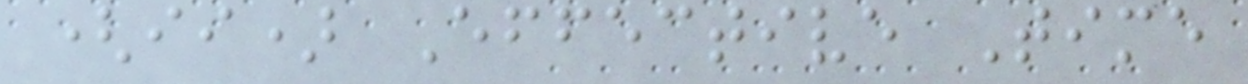(ii) Effective Time
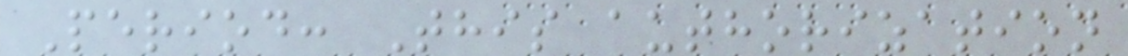Period: This authorization
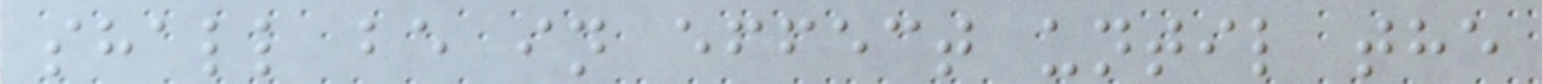shall be in effect until the
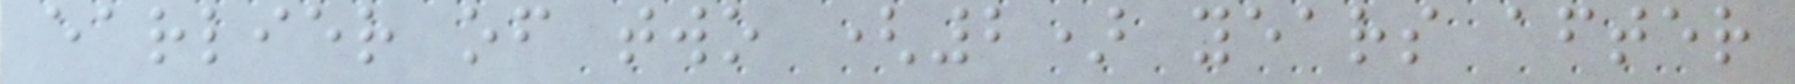earlier of two (2) years after
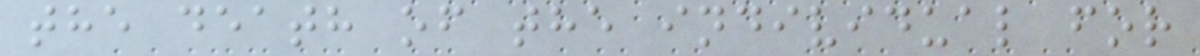the death of the individual for
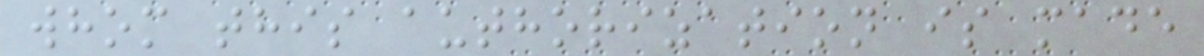whom this authorization is made
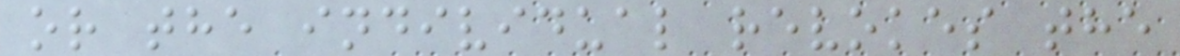or the individual revokes the
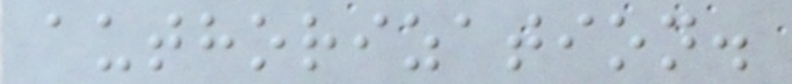authorization.
